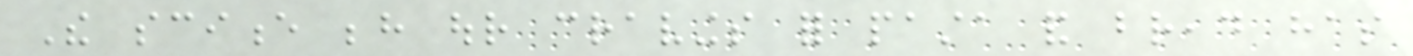The science behind our cravings for pasta and bread has
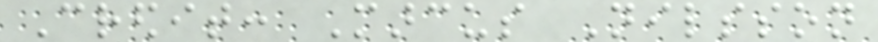Credit: Marcus Nilsson
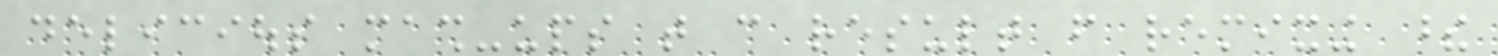delicious mash-ups that can result from remixing these
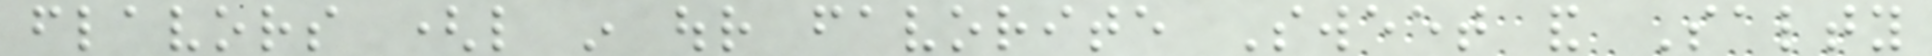flavors (like in our favorite Sweet and Salty
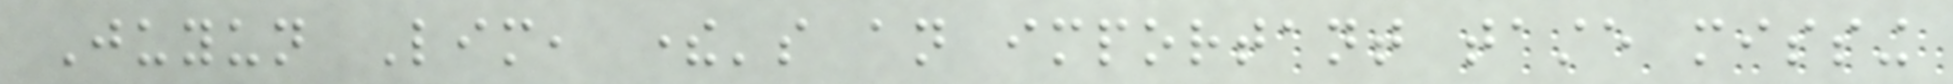Juyun Lim, there's an important taste missing
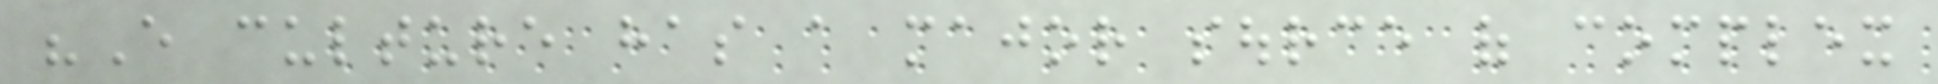"Every culture has a major source of complex
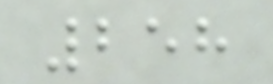258
